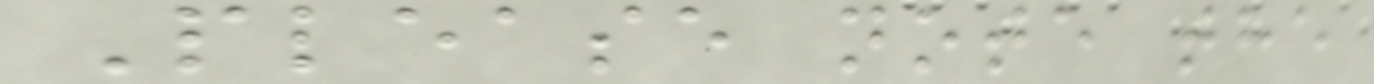Please note the
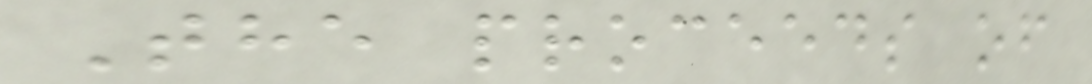The proceeds of
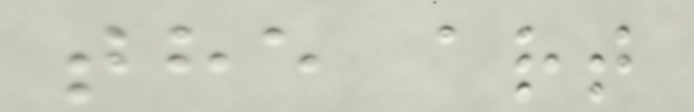the art
